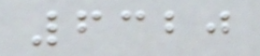6320
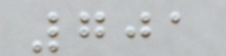701
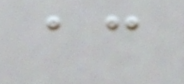ac
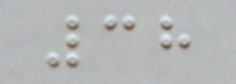38
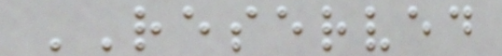RESERVED
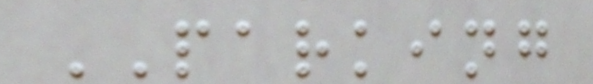PARKING
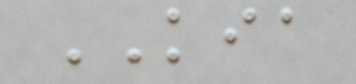KIA
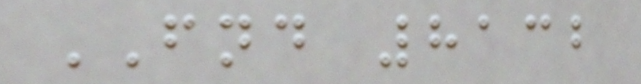FND 8132
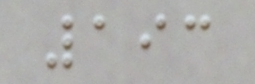193
